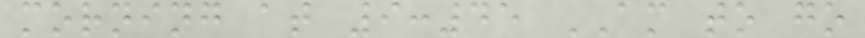morning at 9:45 AM to go
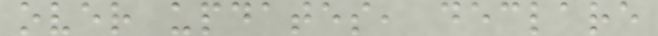over updates, declare
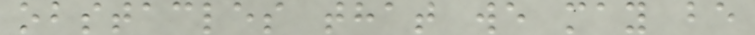obstacles that we may be
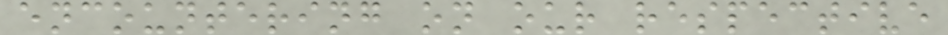encountering on our respective
